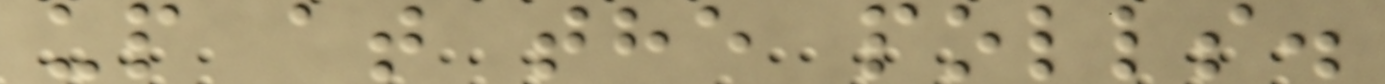up at the polls.
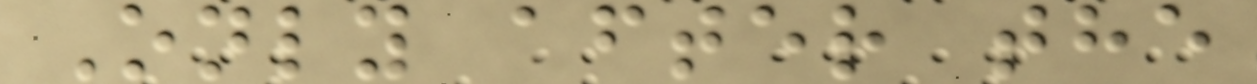Only after the
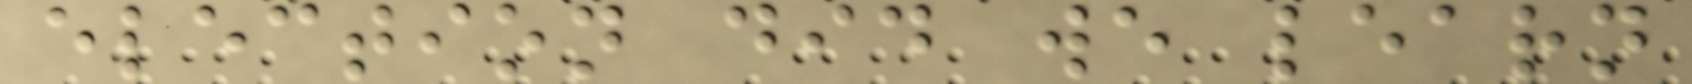election did we learn
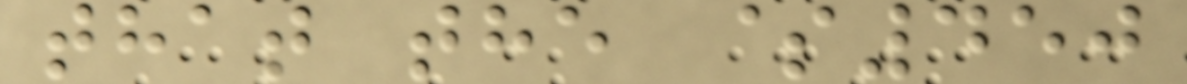that the $450
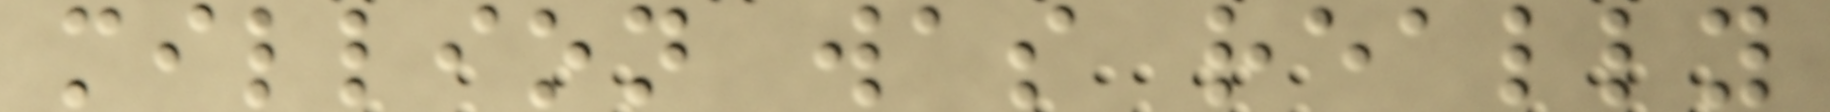million was really
